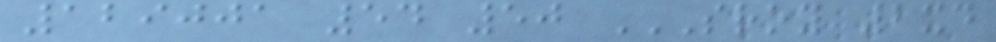129001 54 50 SROY 2XD
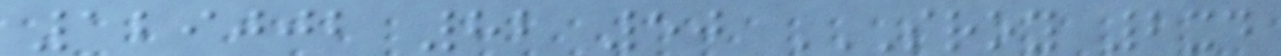129002 82 50 SROY 2XD
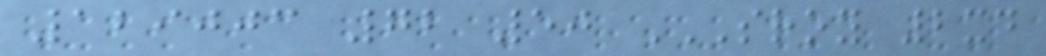129003 72 50 SROY 2XD
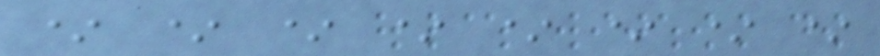* * * * * * * *
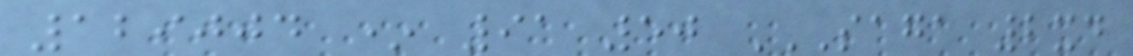129004 * 91 50 SAGA 2XD
